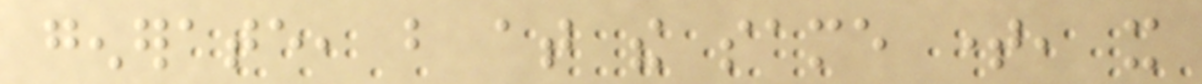generate, but at the same time, it
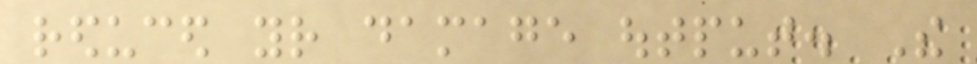reduced your damage output. The
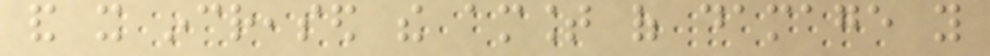and it increased the amount of damage you
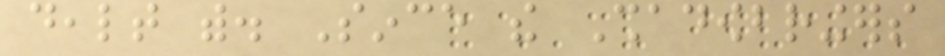dealt with. Since the Shadowbringers
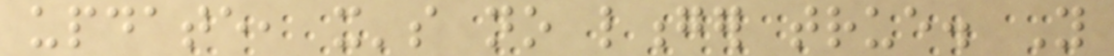update, it's no longer true. You
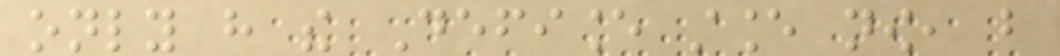only have the Defiance stance now, but
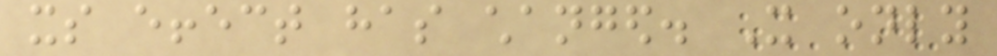its effect has changed. It only
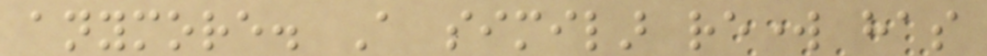anymore. A similar rework has
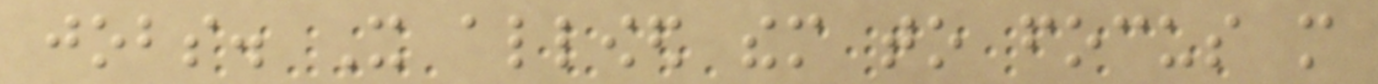jobs. It allowed them to focus more
